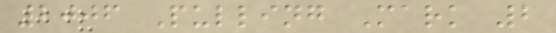2006 Pulling Mark 2
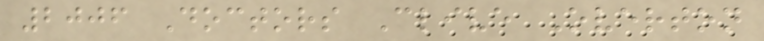2006 Doctors Clive Overton
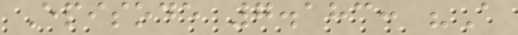Episode 7.183: "A
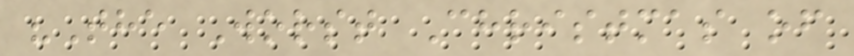"The Worst Christmas of
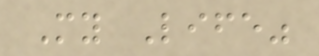My Life"
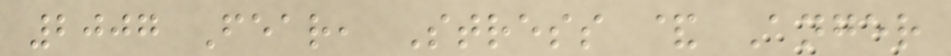2007 Fear, Stress & Anger
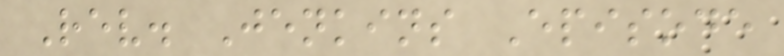Rev. Jenkins Episode
